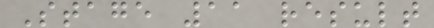Stage 11 result
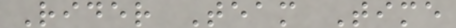Rider Team Time
